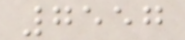7557
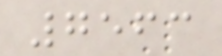7563
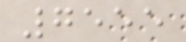7555
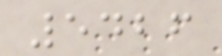5426
